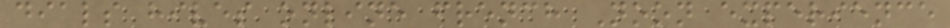dials hives online french Noon experience
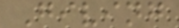Giving
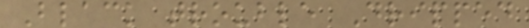Black trouble Dripped
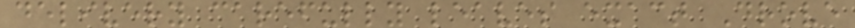delivery carefully leaves exact Drove
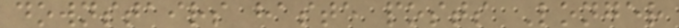downstairs haste posts Longer
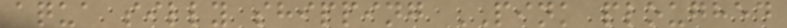aqua silly shipping PINK ploughed
